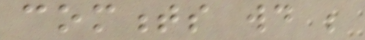comments would be
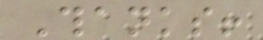Thanks!
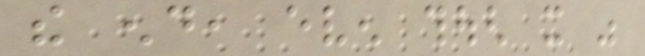the end, even though it was
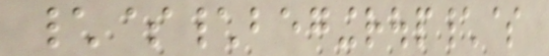\$\begingroup\$
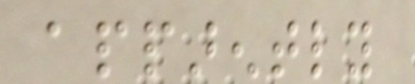apparently
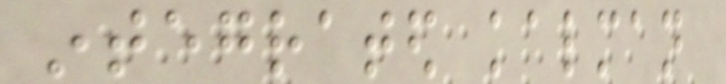integrated kalman
